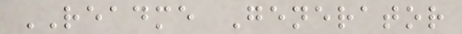README Generator
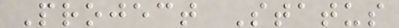Project Status
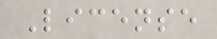License
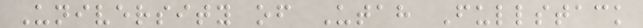University of Utah Fullstack
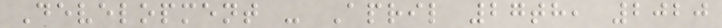Development - April 27th, 2020
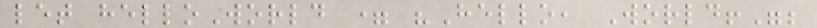let helloWorld = "Hello, World!";
